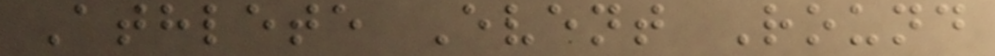Athlete Event Round
